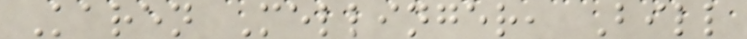Karen Mellinger, Bill
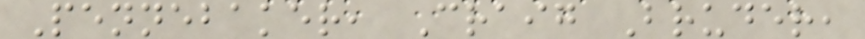Pennebaker, Craig Bruder,
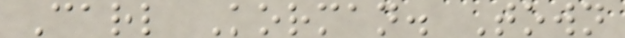Carl Korman. Town
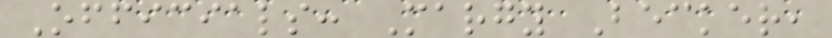Officials: Margy Becker,
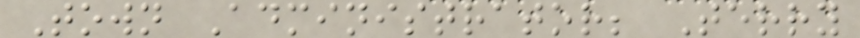Town Administrator; Terry
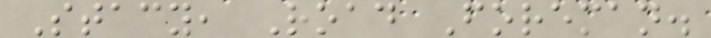Stacy, Road Foreman.
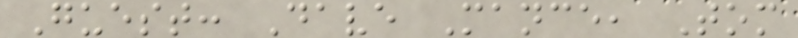Guest: Dave Mance, Tom
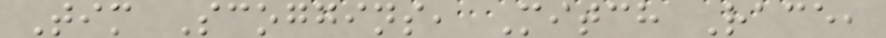Tim Scoggins, Mitch Race,
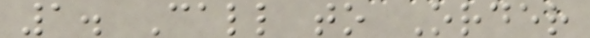1. Call to Order
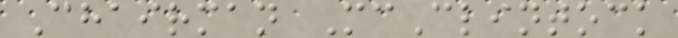Chairman McClintock
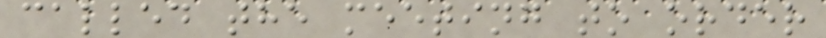called the meeting to order
